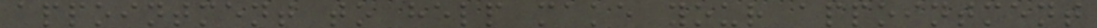appointment to help make your appointment
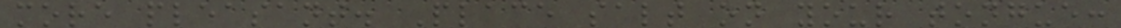more pleasant. Place salt on your tongue:
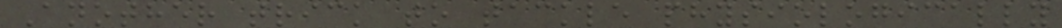Another trick to tackle physiologically
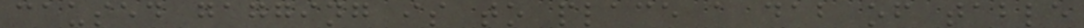caused gagging is to place a dab of table
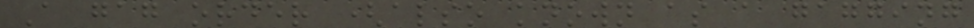A gag order (also known as a gagging
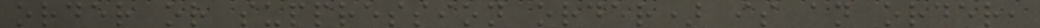order or suppression order) is an order,
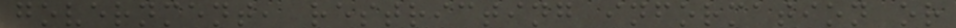government, restricting information or
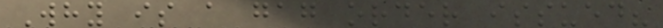Why is a gag order issued?
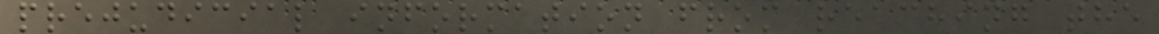prejudicial information from reaching the
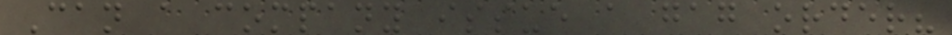Can a company issue a gag order?
